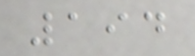194
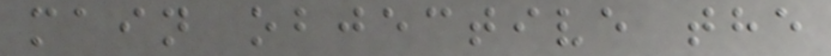main objective the
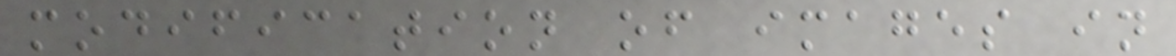modification of images in
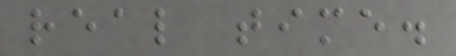real time.
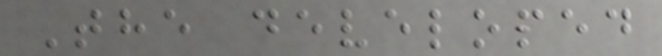The developed
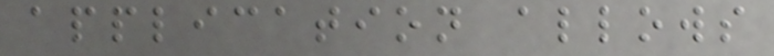application allows
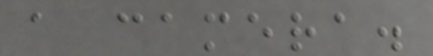a camera.
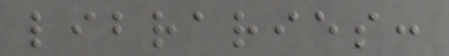libraries:
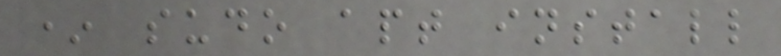* sudo apt install
